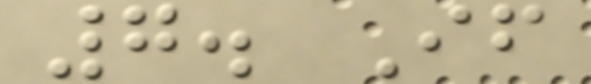7. If
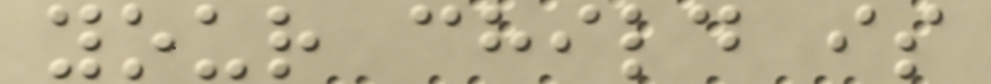your child is
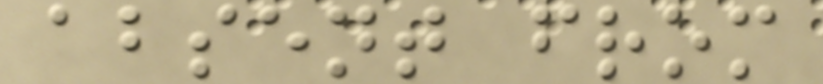absent from
